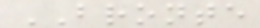BRONTE
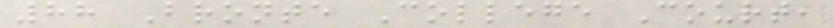88 Bronte College Court,
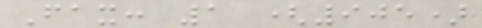Fax: 1 (905)
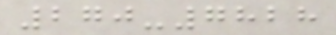270-7828
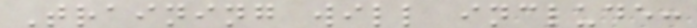Training will include:
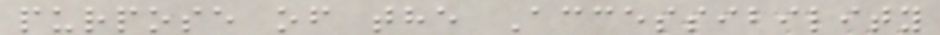purpose of the Accessibility
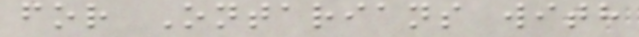for Ontarians with
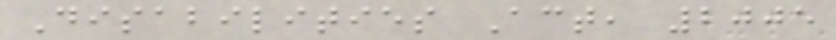Disabilities Act, 2005
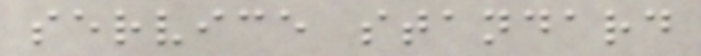service standard
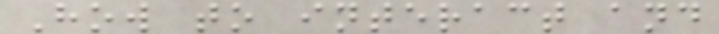How to interact and
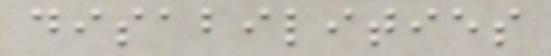disabilities
